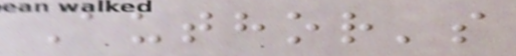Author's
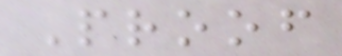Proof
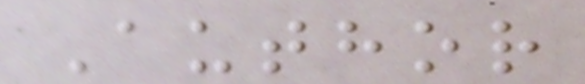Author
